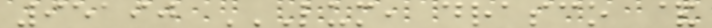95190 LUM, DRASCO &
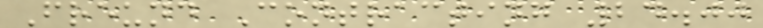Freund Contracting 24.00
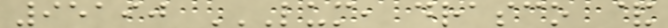95190 LUM, DRASCO &
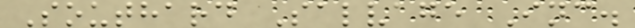Southard Salvage Inc.
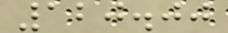120.00
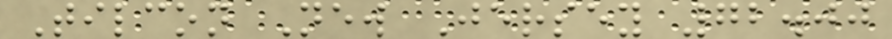Tilcon New Jersey 72.00
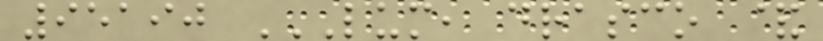95190 LUM, DRASCO &
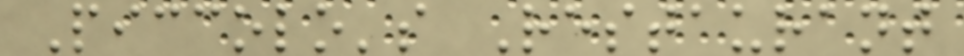Piccolo's Restaurant
